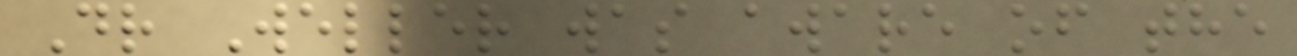Dr Weller was aware of the
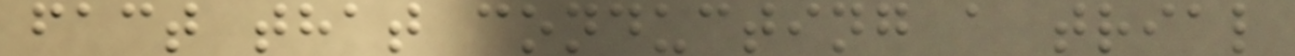fact that conducting a trial
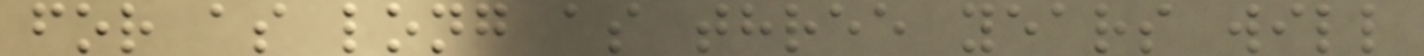for as long as three years will
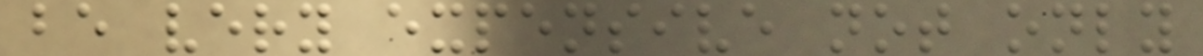be very expensive not only
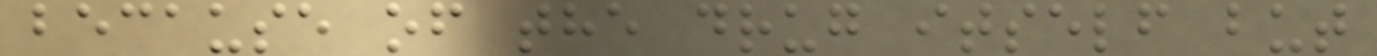because of the drug itself but
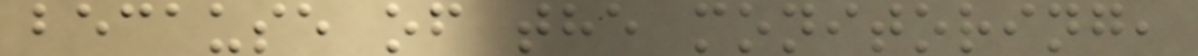because of the monitoring,
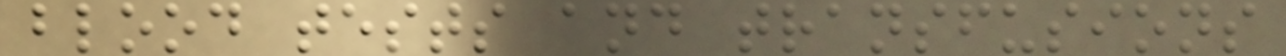blood tests and transfusions
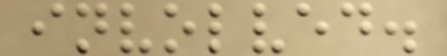involved.
